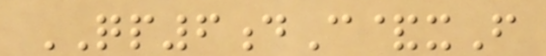QP6dC&xF
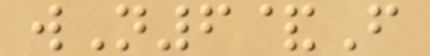wN6&F
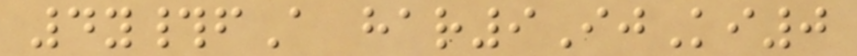4y#fA har9IjKi0
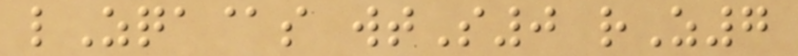lZqa@s wtS0 rZ7
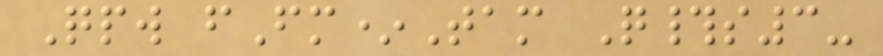Qpw fFm*Tam Q#s3-
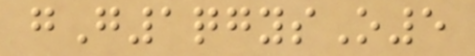gG1qgysO5
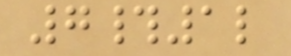7#1l
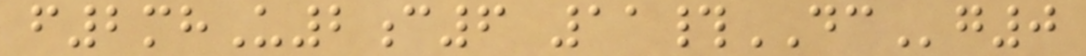f2mhU2c6 11#DCg0
